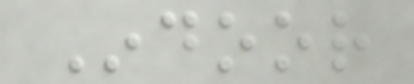Indoor
